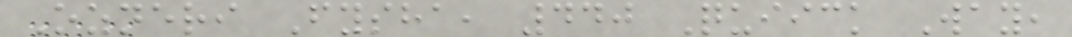Ozneri Fysha, 440 Quiick Way,
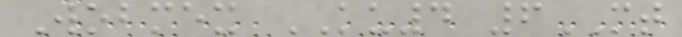Wobmex KU4 6MT
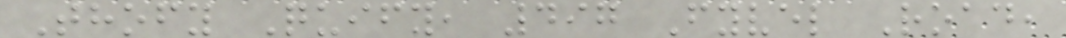Thofy Quify, 497 Fyvel Road,
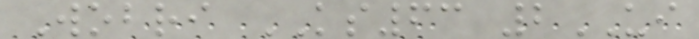Wobri KS63 2UI
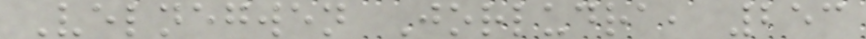Velnegwen Jorludra, 253
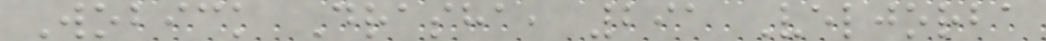Wobick Drasha, 291 Veljorba
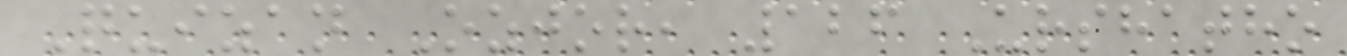Quizan Ozjor, 126 Urshatho
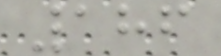186
